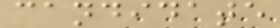candidate
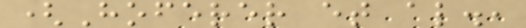(Hoferer et al.,
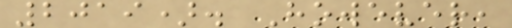2019). However,
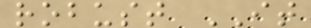robust IT
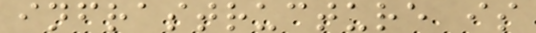infrastructure is
